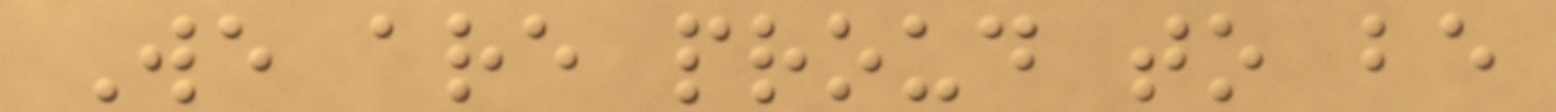We are proud to be
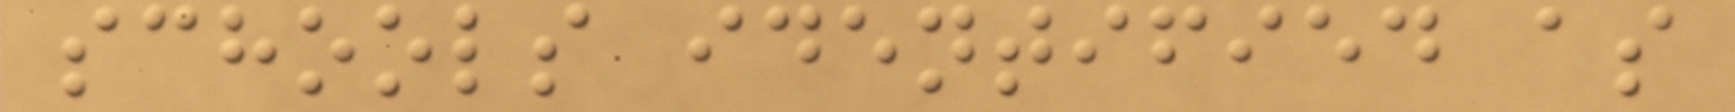schools identified as
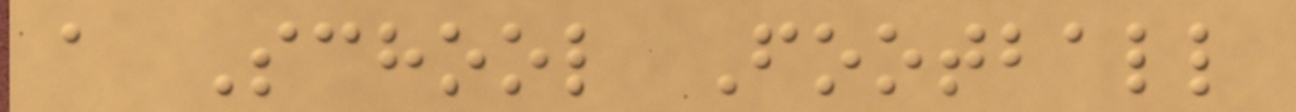a School Football
